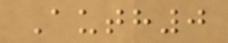Auth0
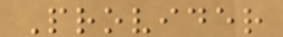Provider
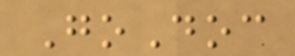GoDoc
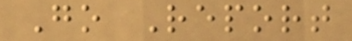Go Report
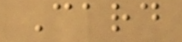Card
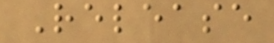Release
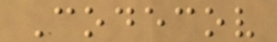Codecov
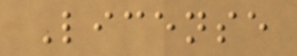License
